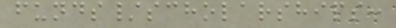funds/scholarships:
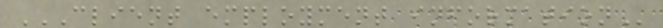CLIENT EMPLOYMENT INFORMATION
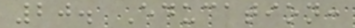20. Education:
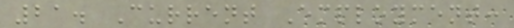21. Current Employment:
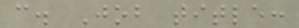c. Job title:
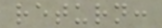return:
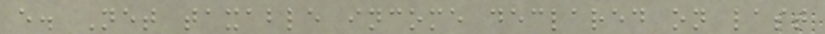e. Net taxable income declared on last
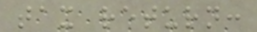tax return:
